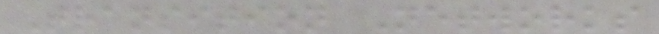Transition Networks
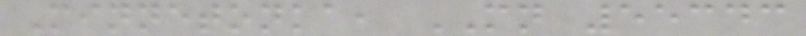Minnetonka, MN 55343
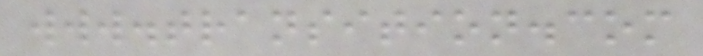www.transition.com
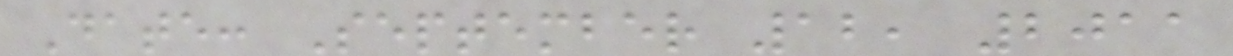Date: September 12, 2011
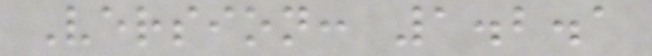Version: 1.2.1
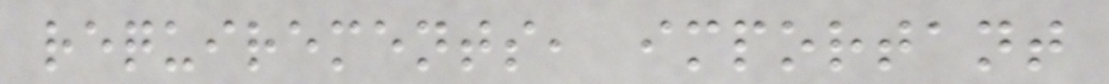requirements, important
